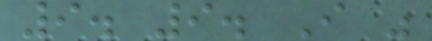9. 9. I was
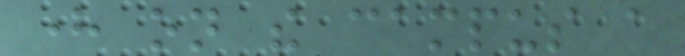here on the campus a
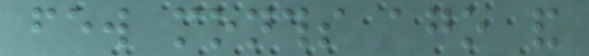few months ago and
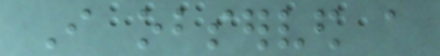I observed a
